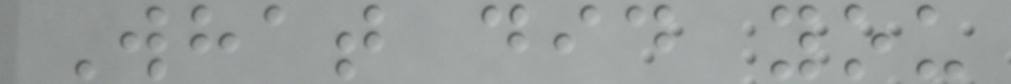What did you
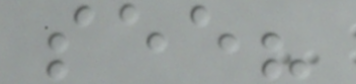see?
